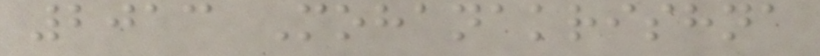2013 Mohanakrishna
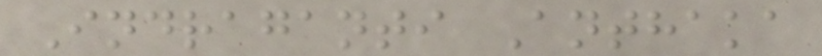Indraganti Anthaka
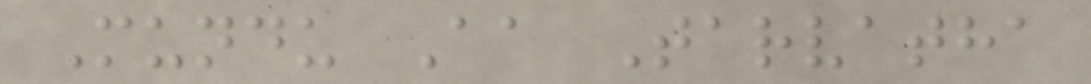Mundu Aa Tarvatha
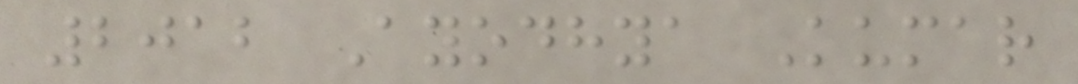2012 Ayodhya Kumar
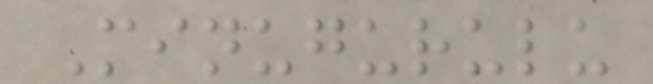Minugurulu
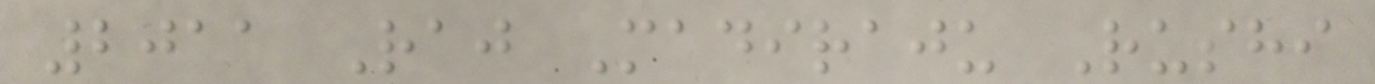2011 Raj Madiraju Rushi
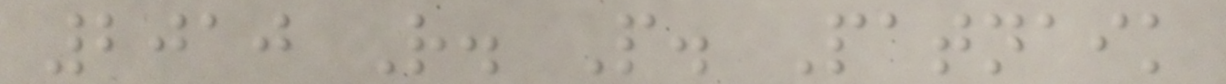2010 R. P. Patnaik
